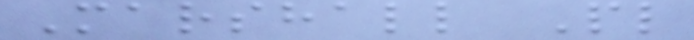Marshall Pl
